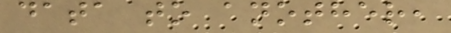data to another,
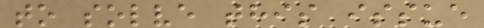to solve this issue
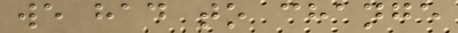we had to change
